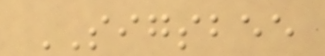SIGSBEE
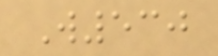W530
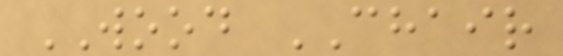WOOD CHAIR
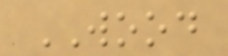WOOD
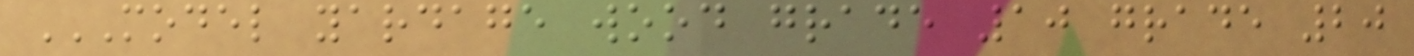MODEL YARDAGE WOOD GRADE 10 GRADE 20
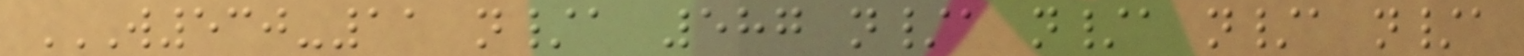W530-11 N/A 587 N/A N/A N/A N/A
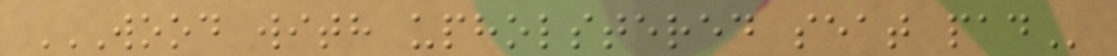WOOD WITH UPHOLSTERED SEAT PAD
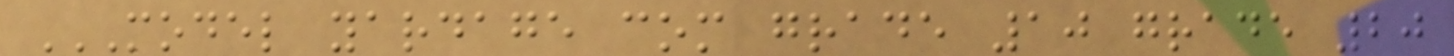MODEL YARDAGE COM GRADE 10 GRADE 20
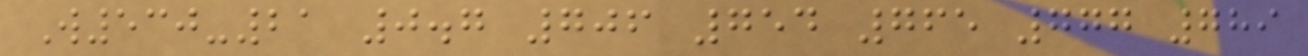W530-21 0.7 706 754 765 777 789
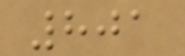801
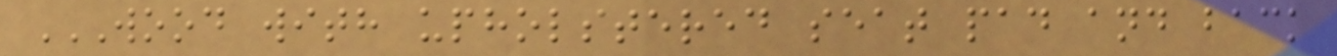WOOD WITH UPHOLSTERED SEAT PAD AND BACK
